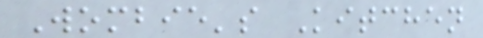Wombie's Kitchen
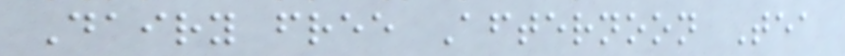Dairy free Afternoon Tea
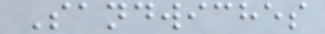Sandwiches
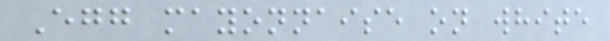Egg mayonnaise on white
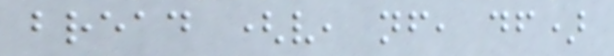bread (v, nf, df)
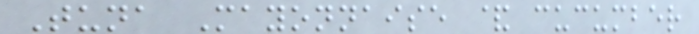Tuna Mayonnaise & cucumber
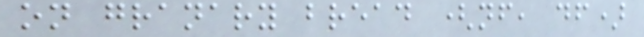on granary bread (nf, df)
